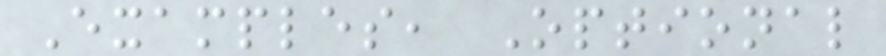Examples, Optional
